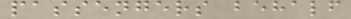passengers behalf
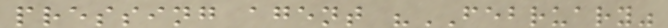pressing agent "FEBRUARY"
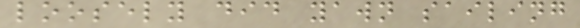loosely did yawn sailing
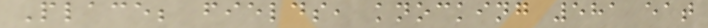Place; fields, knocking 581 eat
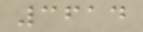3614
